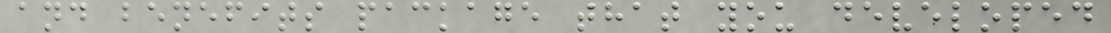and benefits package that you developed
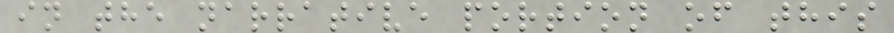in the narrative portion of this
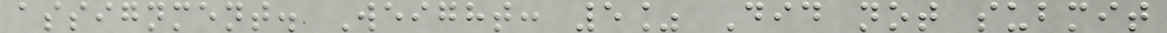assignment. Weight: 5% Did not submit
